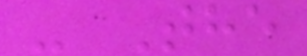- The
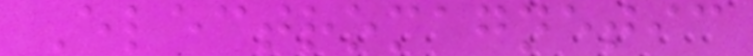Electromagnetic
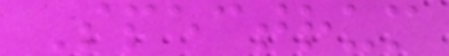Spectrum
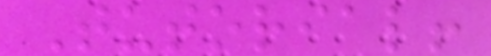Tutorial!
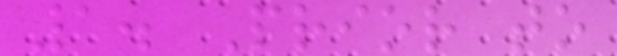1. Prior to
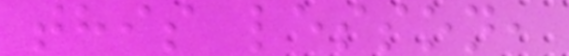this lesson,
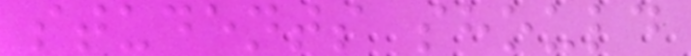students should
